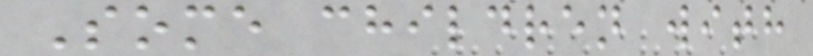Some children with
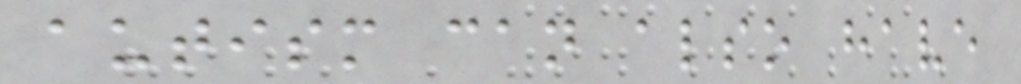autism can also have
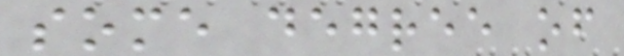some degree of
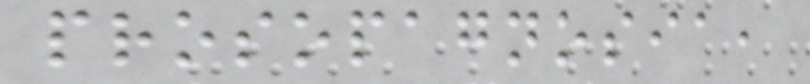prosopagnosia,
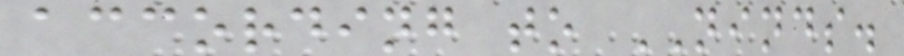according to NINDS.
